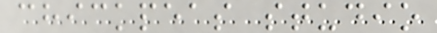chickpeas studio
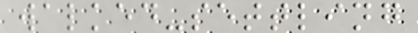walked-settling
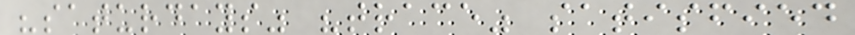"saturdays" "trace" satisfied
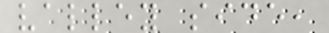valley side,
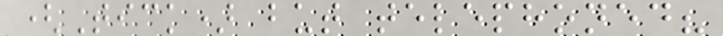(Tick) but telephoned?
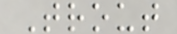Trout
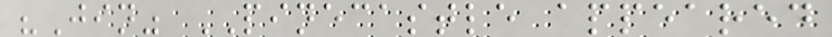"Jin" PINECASTLE appeared
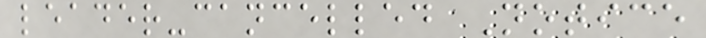leader-cancelled Notice
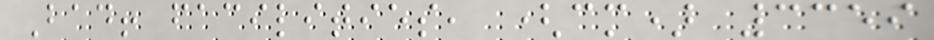Bad! facilities, (cm) 3359
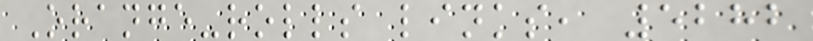Orange-rolls links, 5282
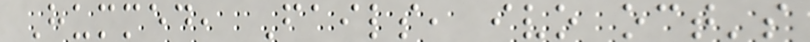Hummed, Fails, ivo oct's
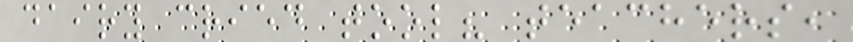dairy cried tool? teachers,
